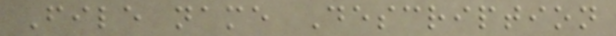File name Description
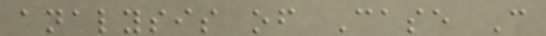analysis of Case C
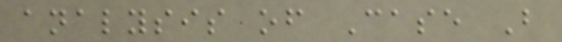analysis of Case B
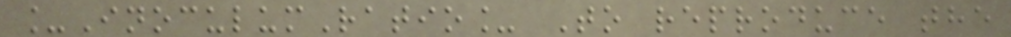_InoculumRatio_ To reproduce the
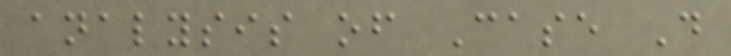analysis of Case D
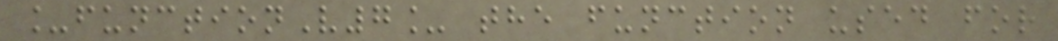_functionV7_ the function used for
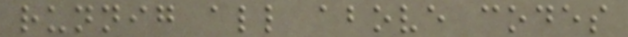runnig all above codes
